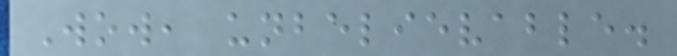Wow, unbelievable.
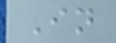In
